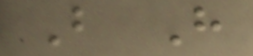B H
